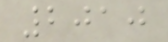2010
